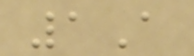1A
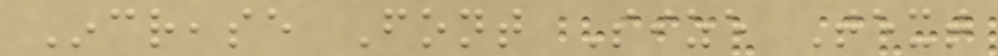Increase Font Size Text
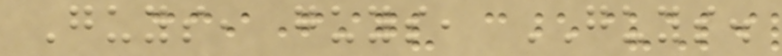Guys, guys, GUYS.
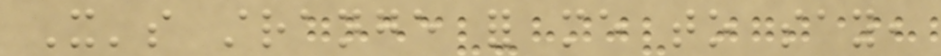It's strange for me to say,
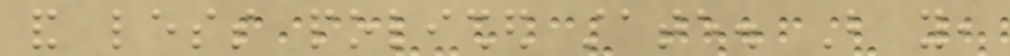and less polished state. But you,
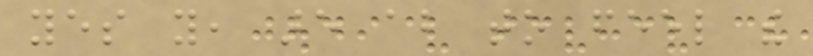yes you, are about to feel the
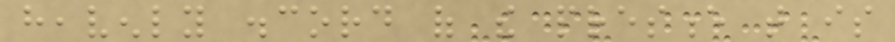heavenly discord of the presence that is
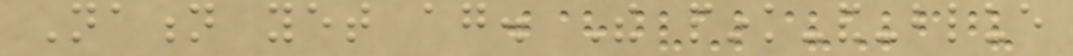Nation yet again. The pink-and-blue
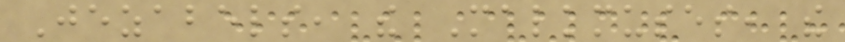Jezabels, the Malkmuses, the
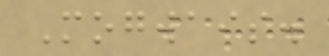Mogwais.
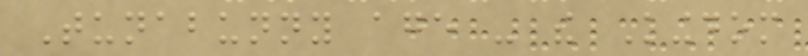Tunabunny age - the Kingdom
